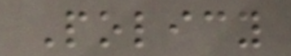Policy
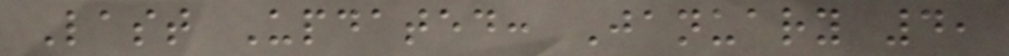Last Updated: January 4,
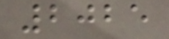2025
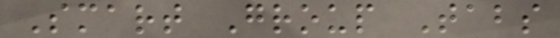Smart Group Tabs
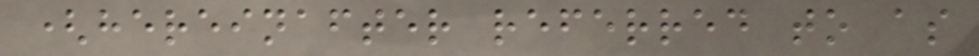(hereinafter referred to as
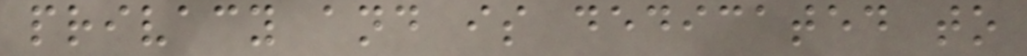privacy and is dedicated to
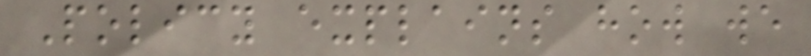Policy explains how we
